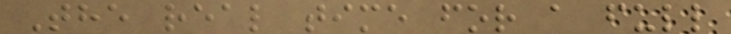The real time for a full
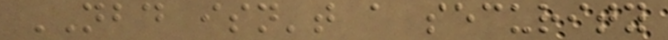NBD isn't a security
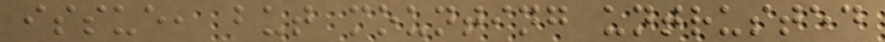issue, but mounting untrusted
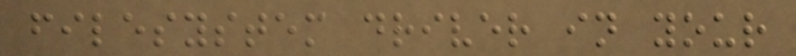filesystem driver in your
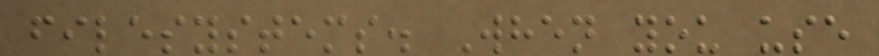filesystems. When you use
